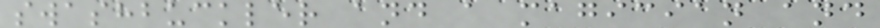swashbuckler and a magician and
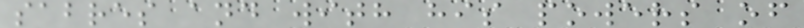sabres and with his powers of
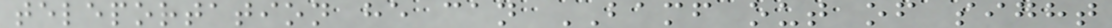teleportation he can BAMF out of sight
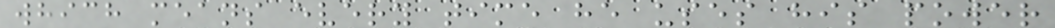which means every time he uses his power
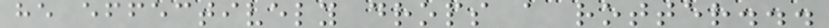he effectively drops a rotter...
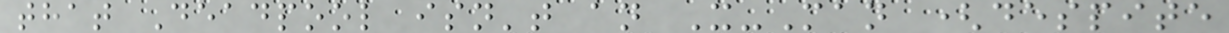that Deadpool isn't an X-Man (despite
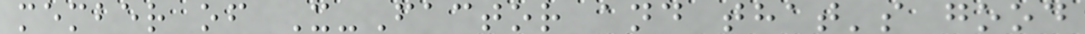member of X-Factor and that's good
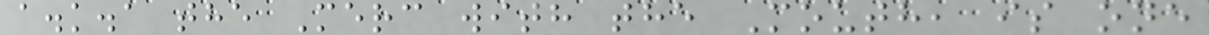a.k.a the Merc with the Mouth, is one
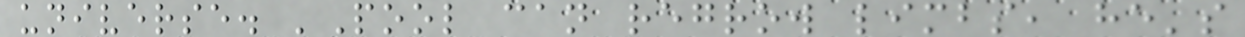universe. 'Pool can regrow limbs, he's
